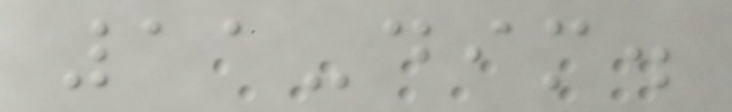11-dim.
